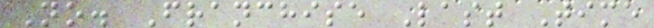No. Franchise Last Time
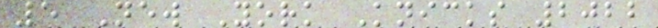5 New York Knicks 2022
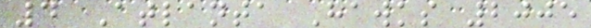4 Atlanta Hawks 2005
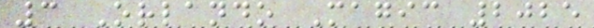3 Orlando Magic 2025
